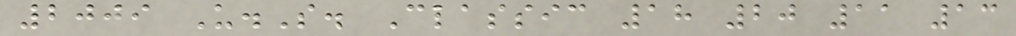2009 U.S. Classic 18 20 11 13
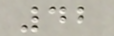42
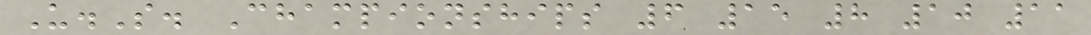U.S. Championships 6 15 8 10 11
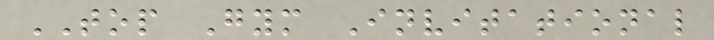TOP Gym Invitational
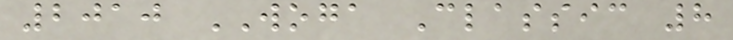2010 WOGA Classic 8
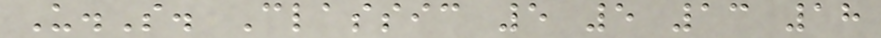U.S. Classic 5 5 13 18
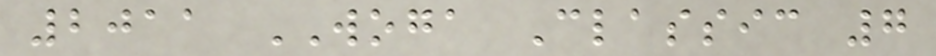2011 WOGA Classic 7
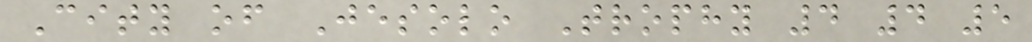City of Jesolo Trophy 4 4 5
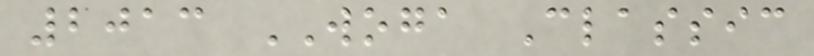2013 WOGA Classic
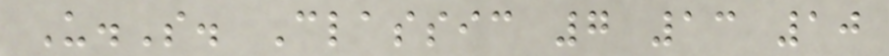U.S. Classic 7 13 10
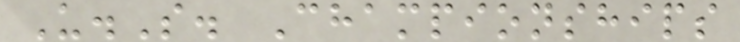U.S. Championships
